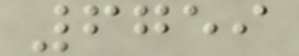6759
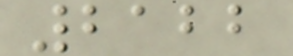2122
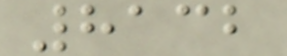8132
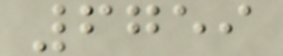6759
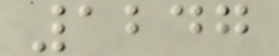1247
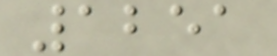1251
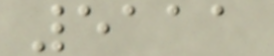5111
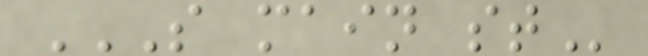S MAIN ST
